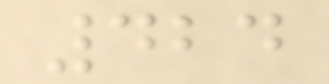424
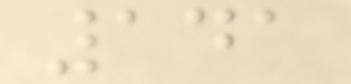141
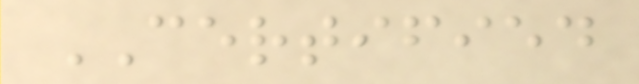CERTIFIED
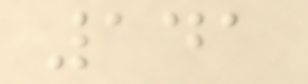141
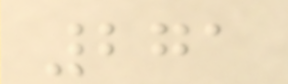271
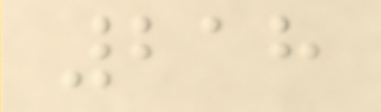218
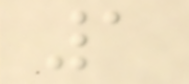1
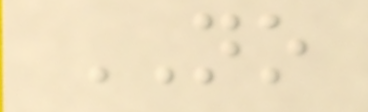NO
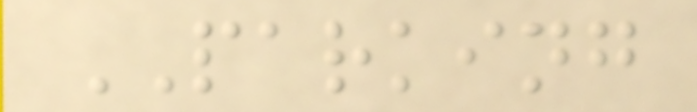PARKING
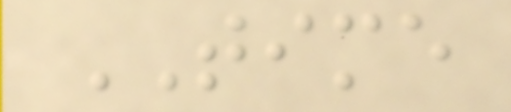TIME
